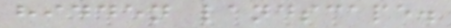hidden landscape.
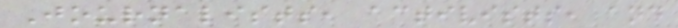Journalists, activists, and
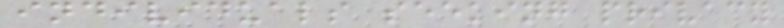individuals seeking privacy
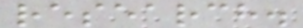research.
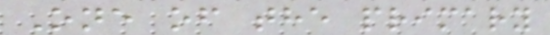One of the primary
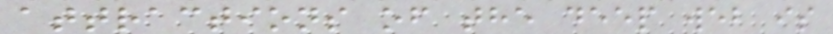attractions of the deep web is
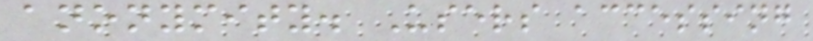anonymity. Users accessing
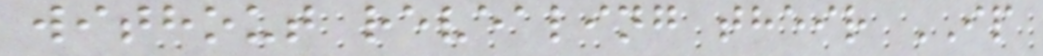without revealing their IP
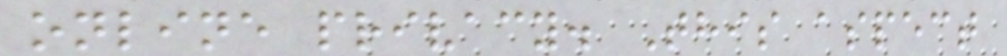online privacy. This aspect
